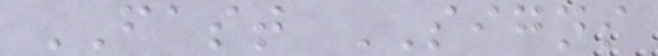FAST SIGNS
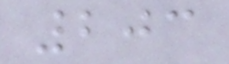203
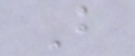B
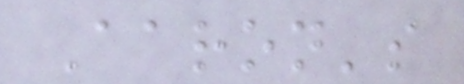Aaron's
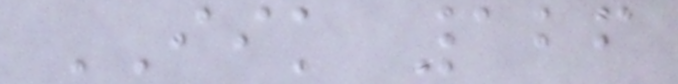IIK 126
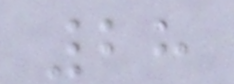28
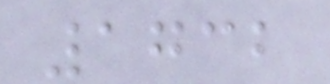1732
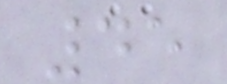45
